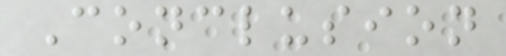Conclusion
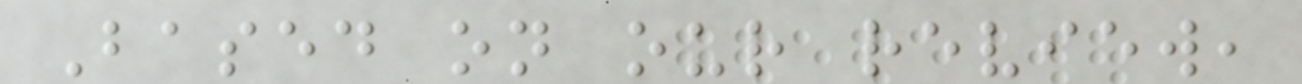Based on our review,
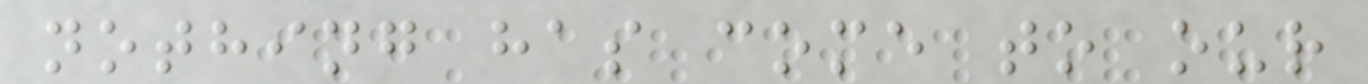nothing has come to our
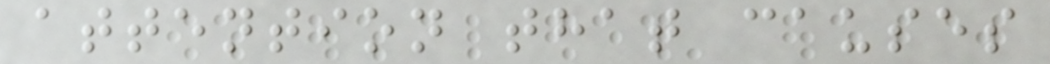attention that causes
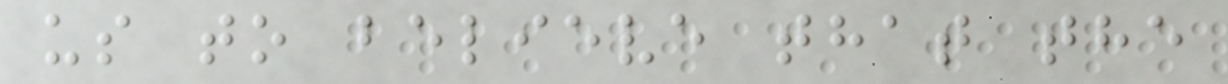us to believe that the
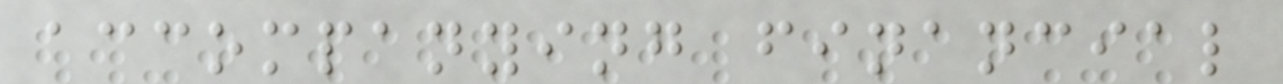accompanying financial
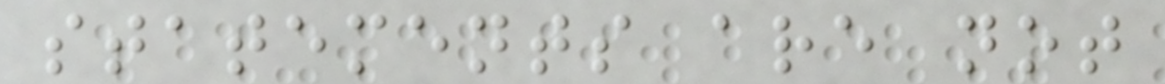statements are not
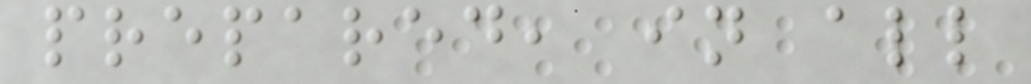prepared, in all
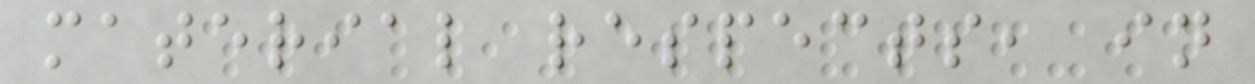material respects, in
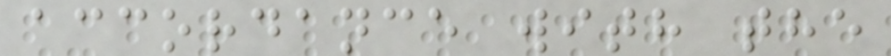accordance with the
